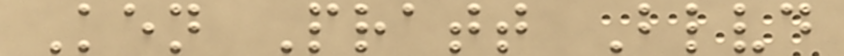Ken Pratt Blvd
